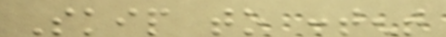Skip to content
